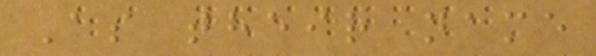As their name
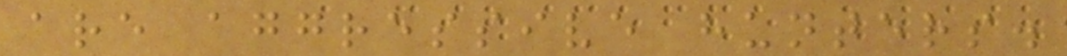are aggressive hunters.
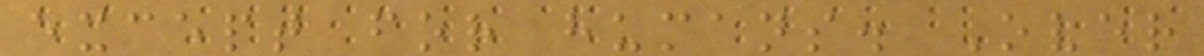except for humans. Over
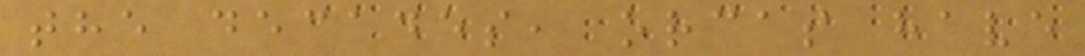the decades, orcas have
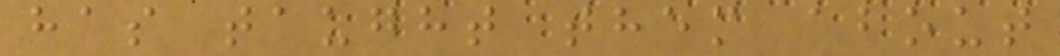has taught them about
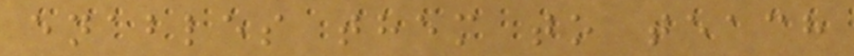enables them to teach
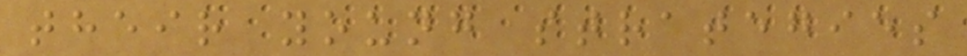their young strategies
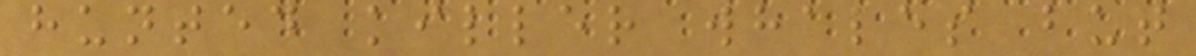hunted killer whales but
